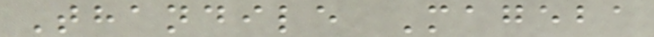Thandile Mageba
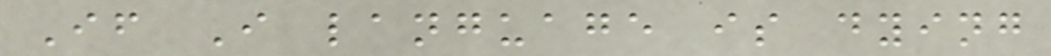If I language is dying
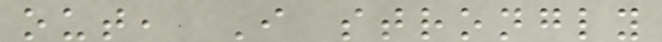out, I strongly
